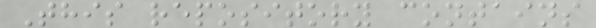This repository contains
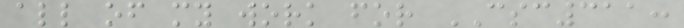all of my work for CSC311:
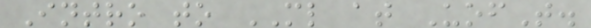Intro to ML at UofT.
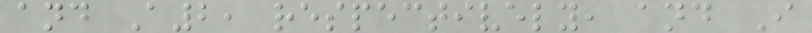and A2, respectively, and I
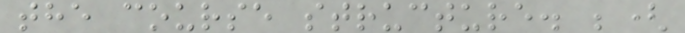the course structure. ;(
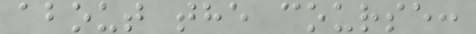about the course:
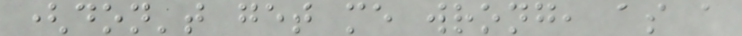(don't get me wrong, as a
